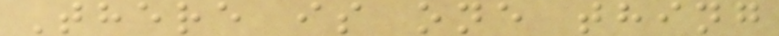There is one thing
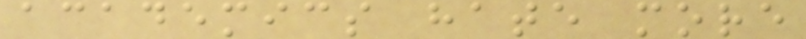academics hate more
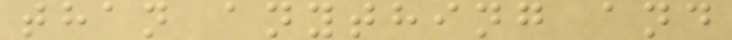than anything and
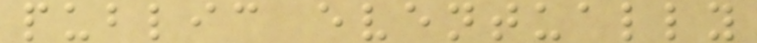public eventually
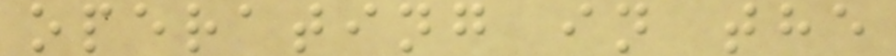operating in the
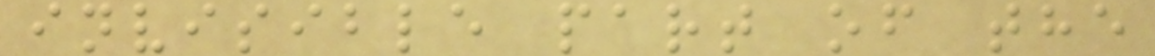invisible part of the
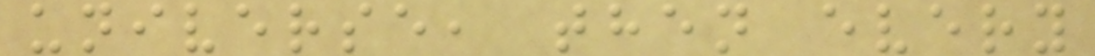universe, then every
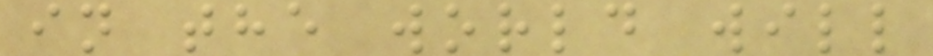in the world will
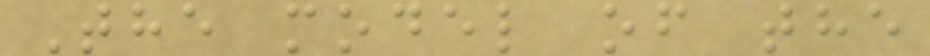The model of the
